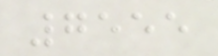7555
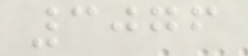3076
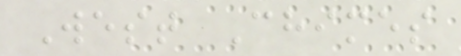West Chimes
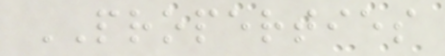PROPERTIES
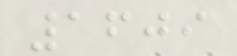1609
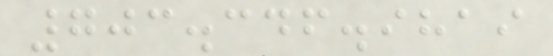703.346.9819
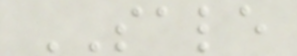SALE
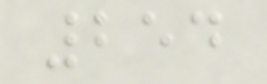254
